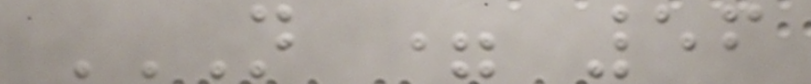N = 56
